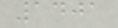1401
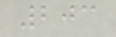203
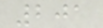201
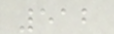512
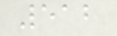512
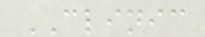CLINIC
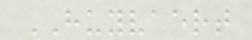HUYVAERT
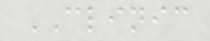CLINIC
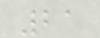21
